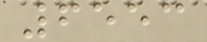6553
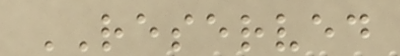RESERVED
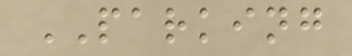PARKING
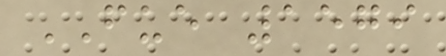FUE 1579
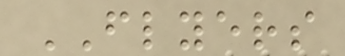FLYERS
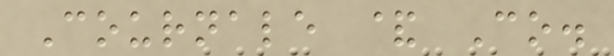Cournale & Co.
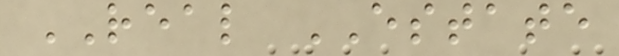REAL ESTATE
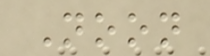Noon
